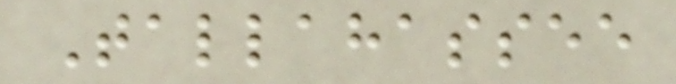Tallahassee
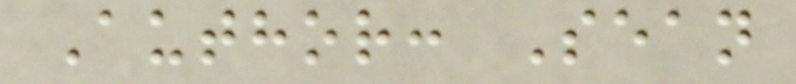Author: Sean
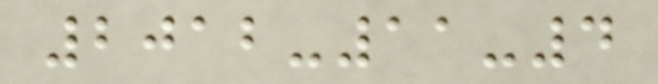2012-11-4
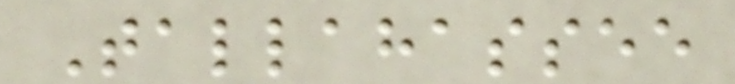Tallahassee
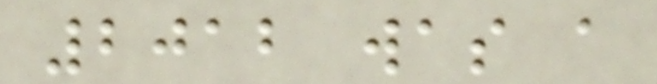2012 was a
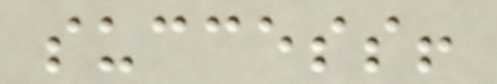success!
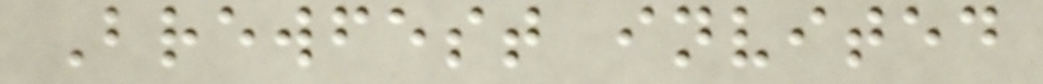Brewfest invited
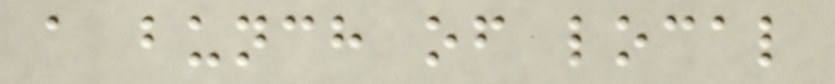a bunch of local
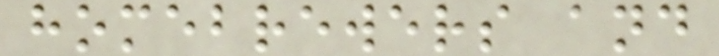homebrewers and
